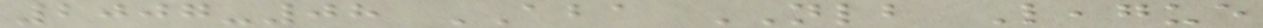2007-08 ABA NLB League
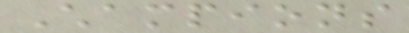Champions
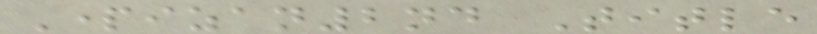Partizan2nd Title
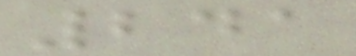241
